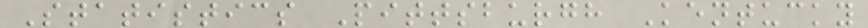Statistics Pittsburgh Kentucky
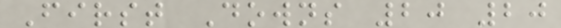First Downs 20 20
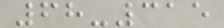68-315
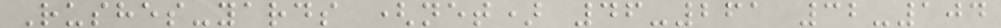Rushes-yards (net) 46-261 32-104
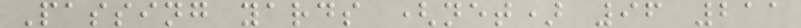Passing yards (net) 96 211
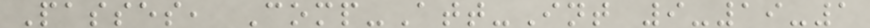Passes, Comp-Att-Int 9-19-1
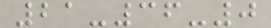21-36-0
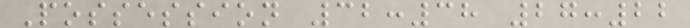Possession 32:38 27:22
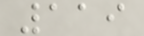119
